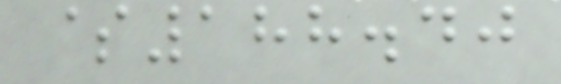$188.40
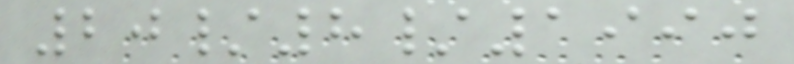20/8/1990
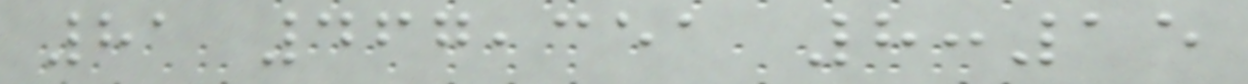81 467,351 8:15
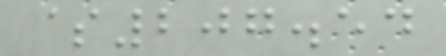$207.54
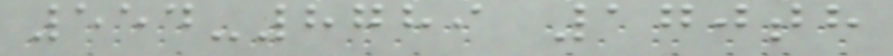554-8789 170th
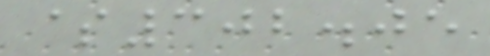$302.05
